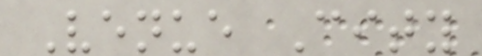Venue City
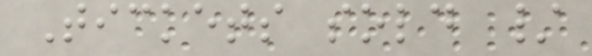Tickets sold /
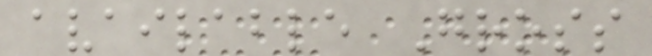available Gross
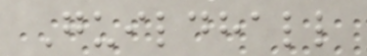Guildhall
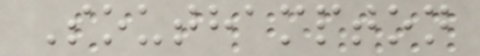Southampton
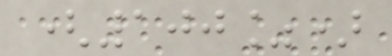(100%)
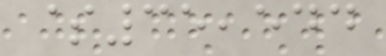$35,544
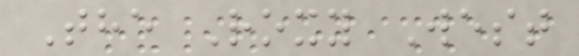The Roxy West
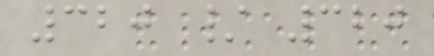320 / 320
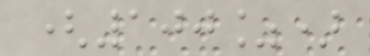(100%)
